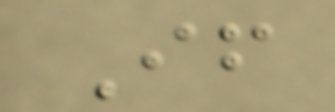If
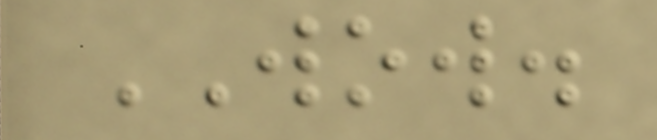WOW.
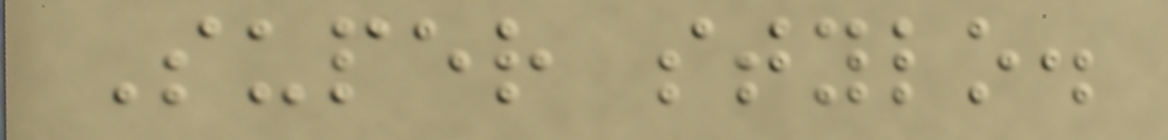Super stylo.
